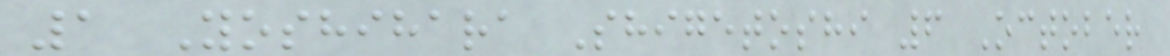1 Yoshihara Shigetoshi 6 October
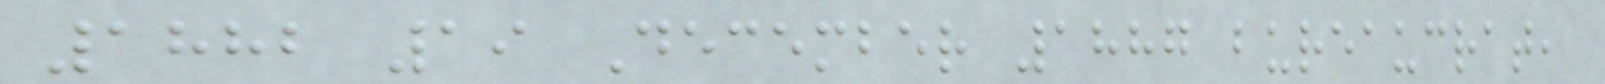1882 19 December 1887 bureaucrat,
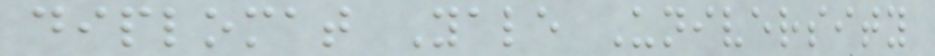diplomat Yale University
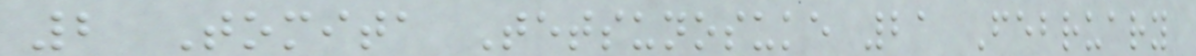2 Tomita Tetsunosuke 21 February
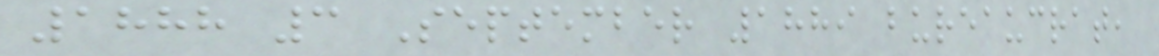1888 3 September 1889 bureaucrat,
